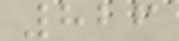826
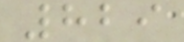829
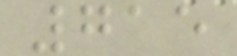715
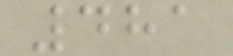481
